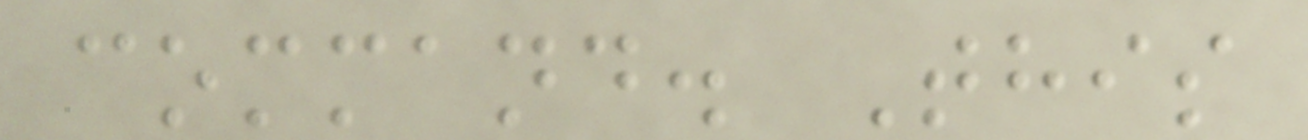command. This
